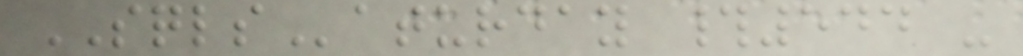SQLSaturday #544 -
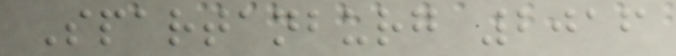Spartanburg 2016
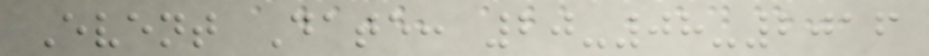Event Date: 20-08-2016
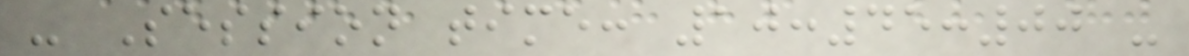- Session time: 10:45:00 -
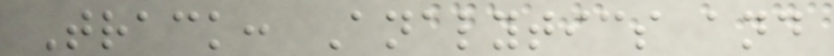Track: Analytics and
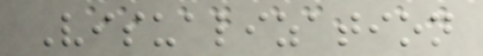Visualization
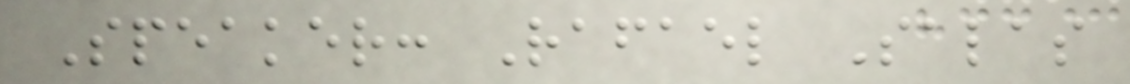Speaker: Rafael Salas
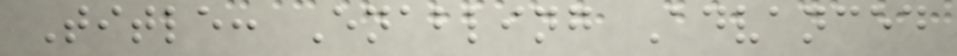Title: Enabling Advanced
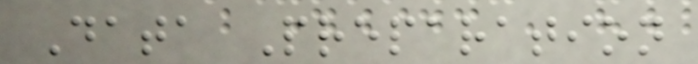Data Preparation
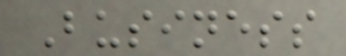Business
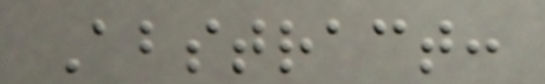Abstract:
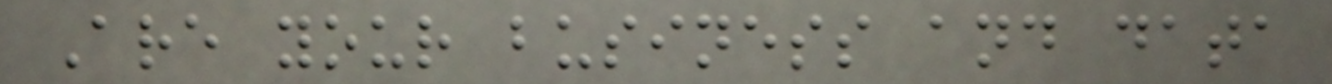Are your business and data
